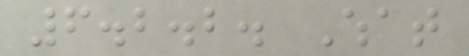6.2.2. What
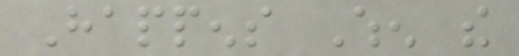Happens When the
